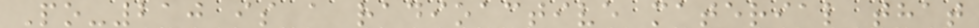Po-210 is a radioactive material that
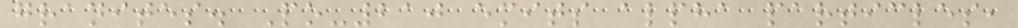granites. Po-210 emits alpha particles,
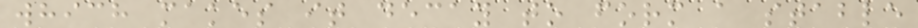which makes it decay to form a stable
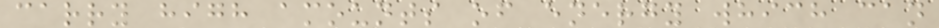carry high amounts of energy which can
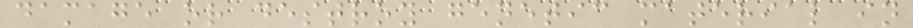damage or destroy genetic material in
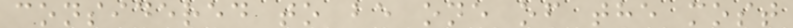considered to be one of the most
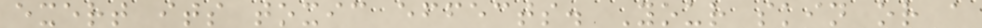exert its toxic effects. Your skin or a
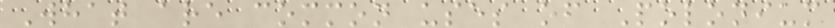What are common uses of Polonium
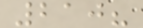210?
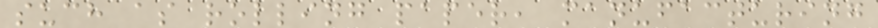such as rolling paper, manufacturing
